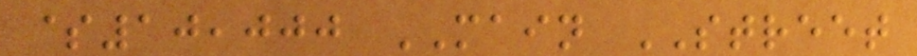$10,000 MAIN STREET
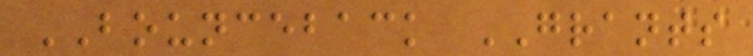BOUNCEBACK GRANTS
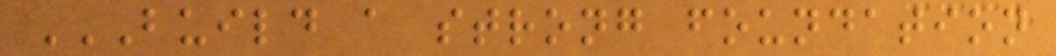BUILD A STRONG FOUNDATION
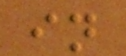in
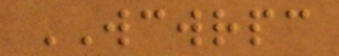WCWRPC
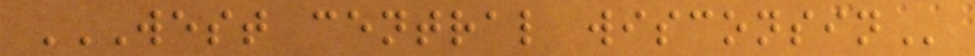WEST CENTRAL WISCONSIN
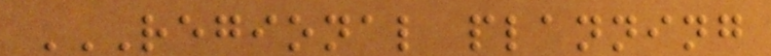REGIONAL PLANNING
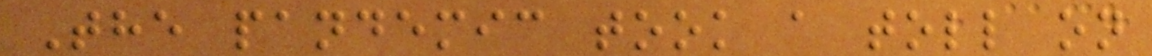The pandemic took a toll on
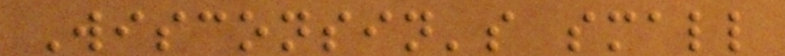Wisconsin's small
